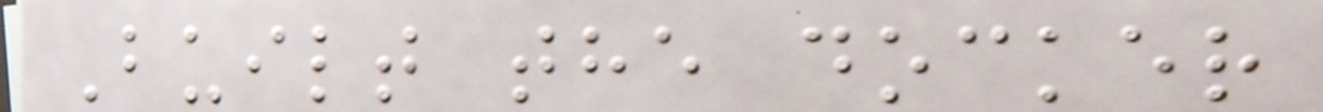Built the docker
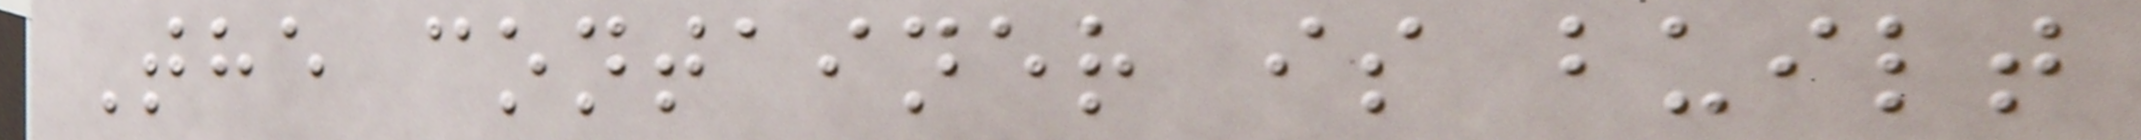The container is built
